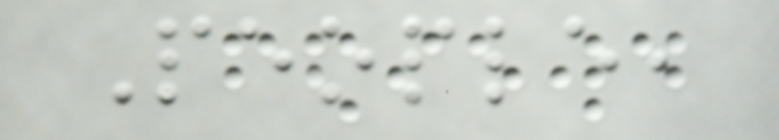People,
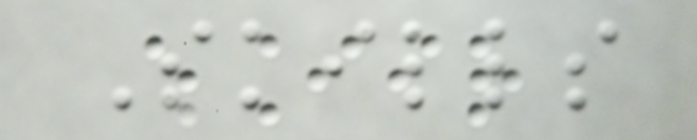Skills
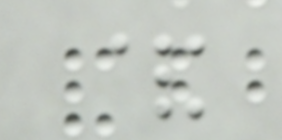&
